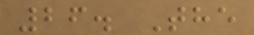26. The
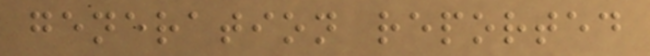generation reported
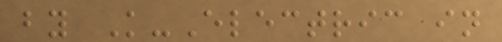by K-Electric in
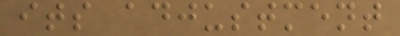its adjustment
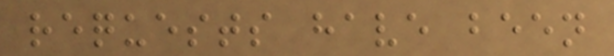requests have been
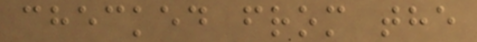checked from the
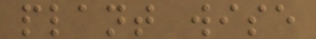plant wise
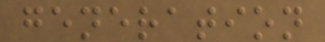generation
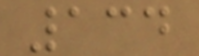134
